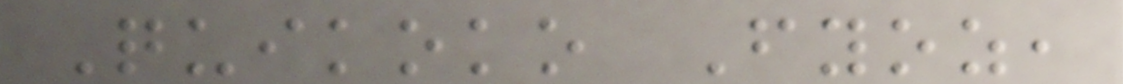Quikoko Fyoz,
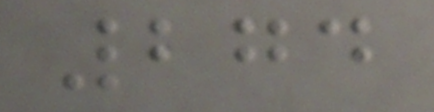274
